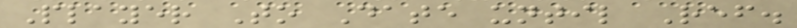Player To Date until Ref.
